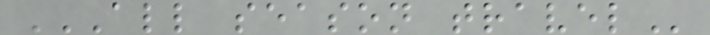ALL SEASON TRAVEL
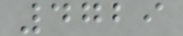4729
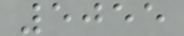5055
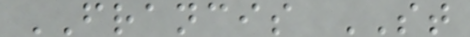FRANCIS ST
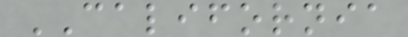CALIFORNIA
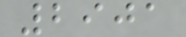2901
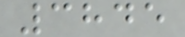3845
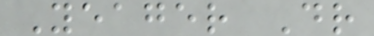Yeager Dr
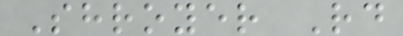Shroyer Rd
